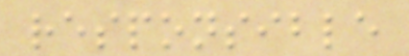responsible
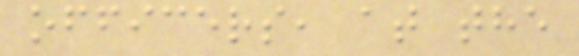officers, at the
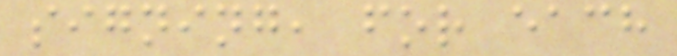signing, for each
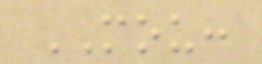MOU:
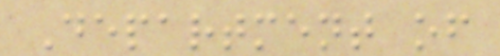Department of
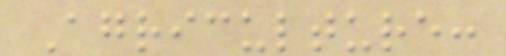Agriculture:
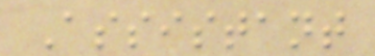Assistant
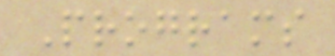Programs
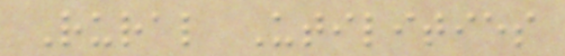Rural Utilities
